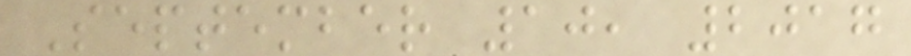September 10, 2017
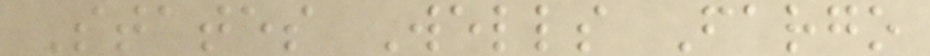States Wells Fargo
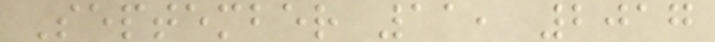September 11, 2017
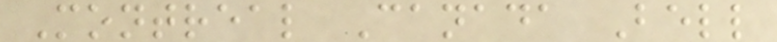Montreal Canada Bell
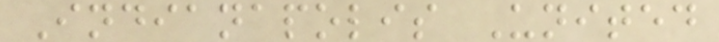Indianapolis United
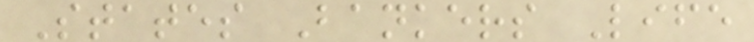States Bankers Life
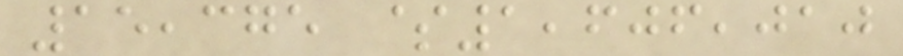15,375 $1,606,010
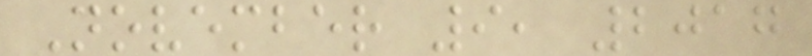November 9, 2017
